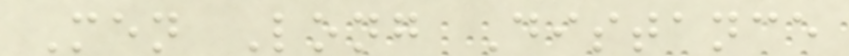Men Long Distance
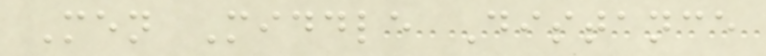Men Middle Distance
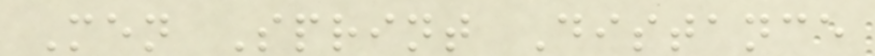Men Sprint Distance
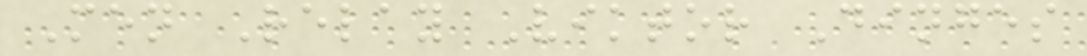Men Relay Viktor Dinges
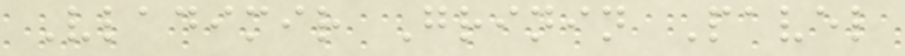Vladimir Grinin Pavel
